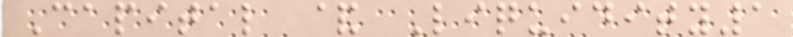Capital & Liquidity1
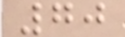70
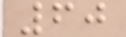60
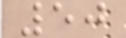50
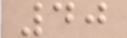40
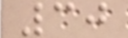30
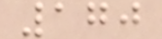170
